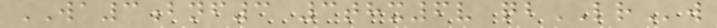WA3bnf3 3thx6v qbLRw
